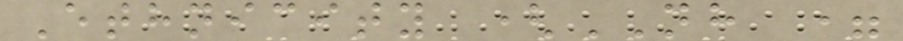Ethnicity (NH =
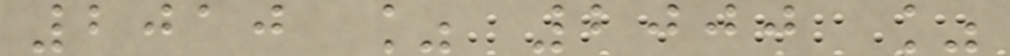2010 % 2000 %
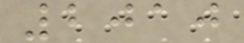2010
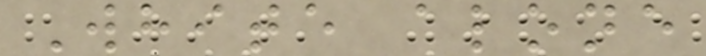White alone
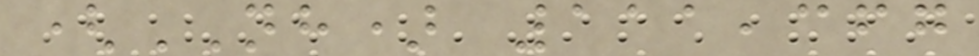(NH) 111,367
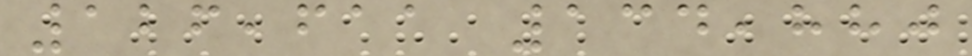126,611 134,880
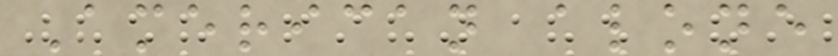American alone
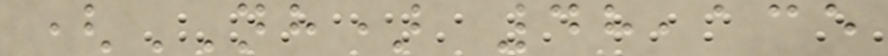(NH) 48,135
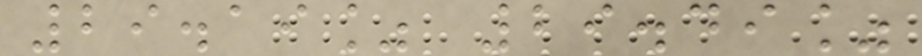29.19% 29.49%
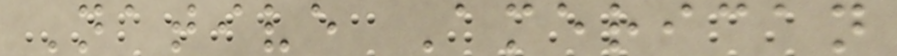Native American
